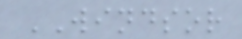WINDSOR
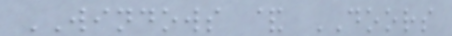WINDOWS & DOORS
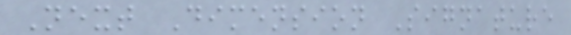Next Dimension Signature
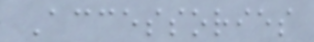Accessories
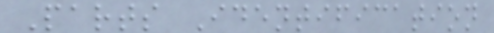Parts Identification
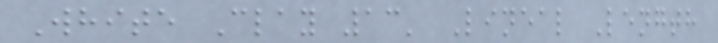White Clay 13' Lineal Length
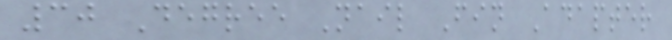30 Degree Nail Fin Adapter
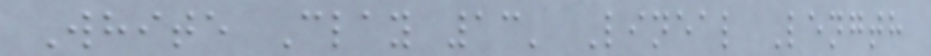White Clay 13' Lineal Length
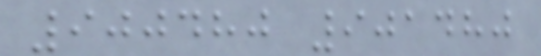900480 901480
